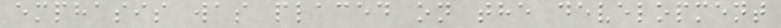emphasis was placed on the development
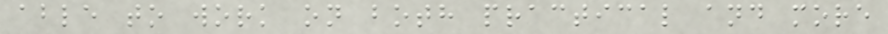able to work on both practical and more
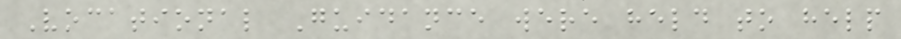Vocational Guidance were held to help
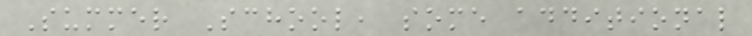Summer School, some additional
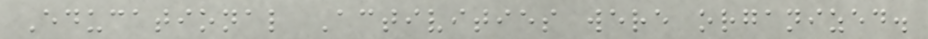Educational Activities were organized.
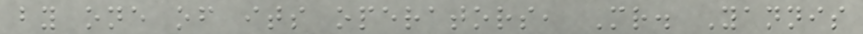by one of its operators, Mr. Yannis
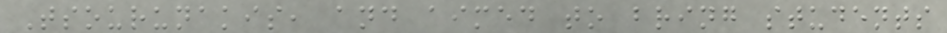Tsourunakis, and aimed to bring students
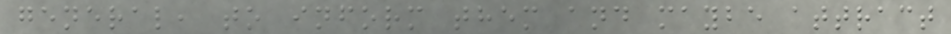general, to inform them and maybe attract
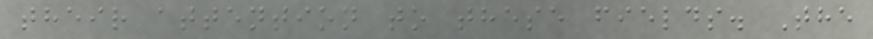their attention to these fields. The
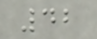42
